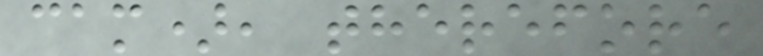cam), therefore
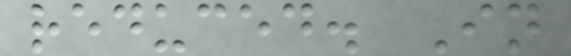reduced. In
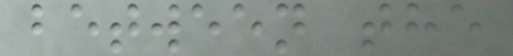between the
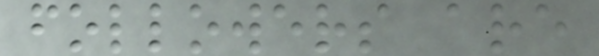followers are
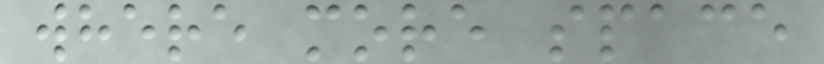where more space
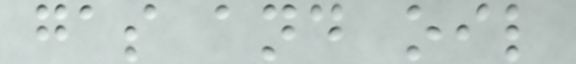gas and oil
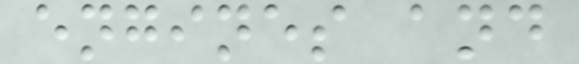engines and
